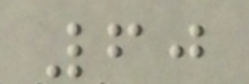60
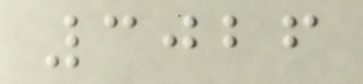3026
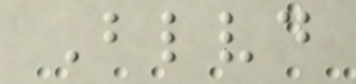Blvd
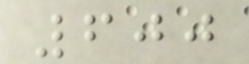600
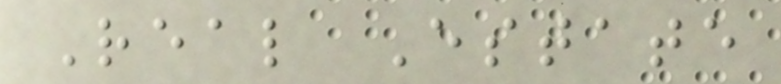Real Estate
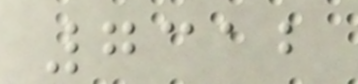7312
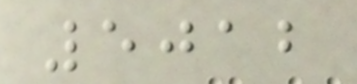5012
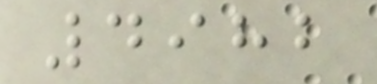4982
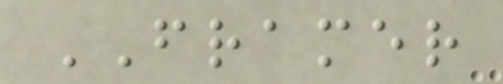FRAMER
